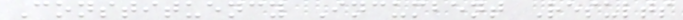Constituency Incumbent Results
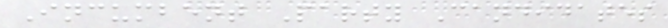Incumbent Party Candidates
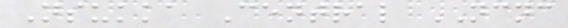Nsukka Central NCNC
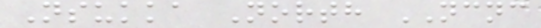Nsukka North NCNC
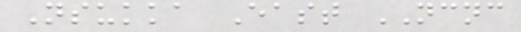Nsukka East NCNC
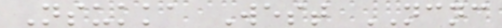Nsukka West NCNC
